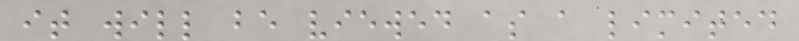it will be viewed as a limited
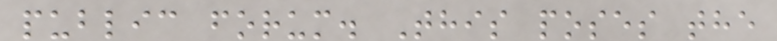public forum. This poses the
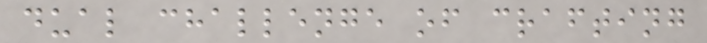dual challenge of crafting
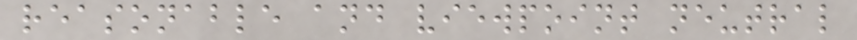reasonable and viewpoint neutral
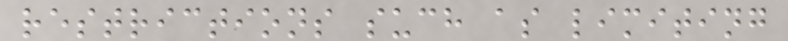restrictions such as limiting
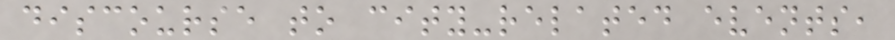discourse to city-related events,
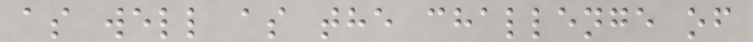as well as the challenge of
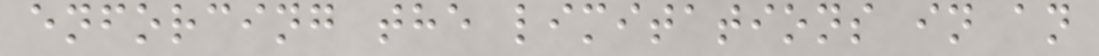enforcing the limitations in an
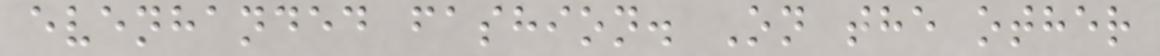evenhanded fashion. On the other
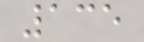135
